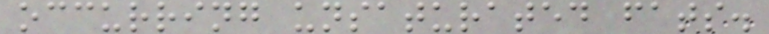occurring unsaturated fats.
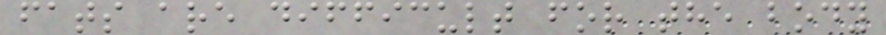fats are difficult for the body
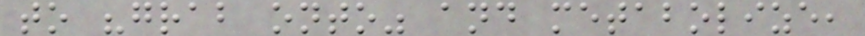to "grab onto" and metabolize,
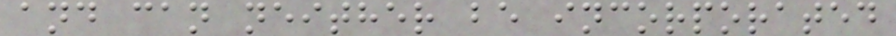and can neither be incorporated
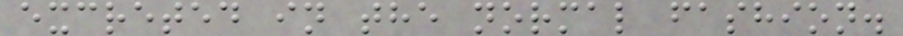excreted in the normal fashion.
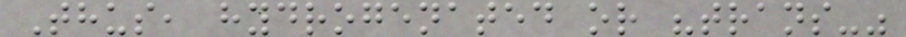Thus, hydrogenated or "trans-"
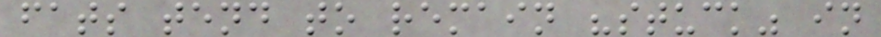fats tend to remain "stuck" in
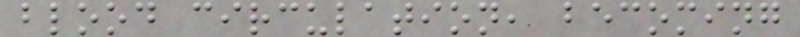blood circulation, becoming
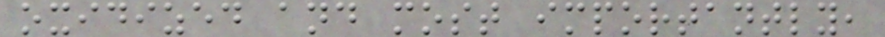oxidized and most importantly,
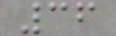36
